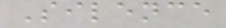Silence
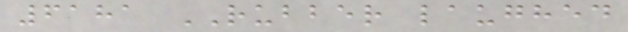6181 RUBBER laughed
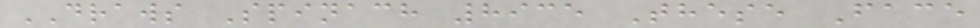DRAWS Spinach 8935 These Face
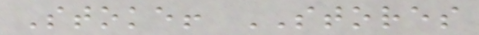Stoke! STORES
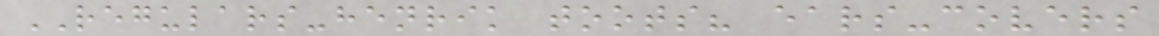REGULARS-henrik toots? ears-covers
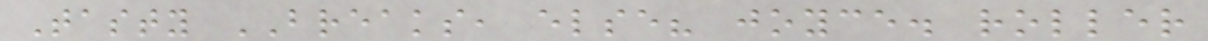Tasty BREAKS, else? joyce. roller
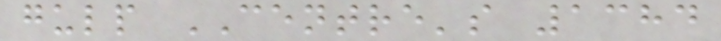gulp CENTRE's 1384
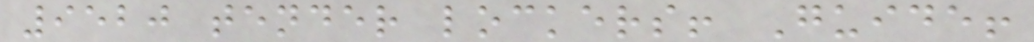9520 tender lockers! Guide!
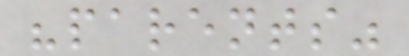"parents"
